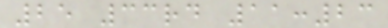25 33rd 11:23
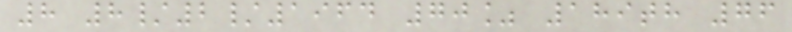8 8/2/1964 70% 189th 76
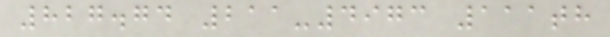827.74 211-4973 111th
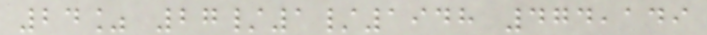24% 27/1/1948 474,149
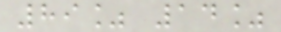89% 14%
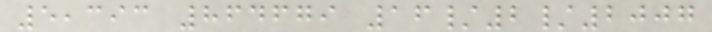5,393 864679 16/2/2007
